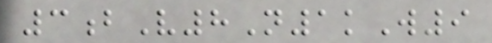3bV8N1kW9
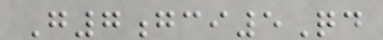G7gci5Qd
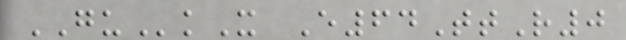GUkX E64TtR0
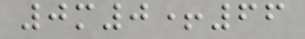0m0+66
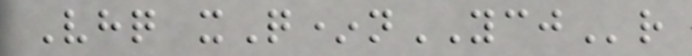Vhq xQ*nYCJr
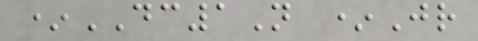*DC1N *Jr
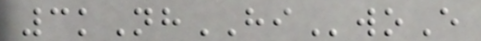3kNhHIwoE
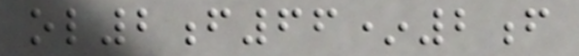ol2f66*2f
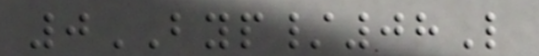0BYP/08L
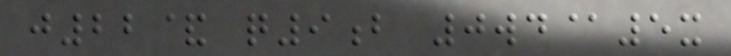j22& q9b 0wd@5x
